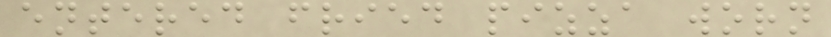entered fried pizza worn
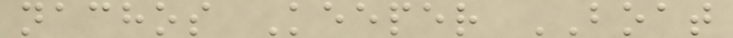nachos Keeper BOAT
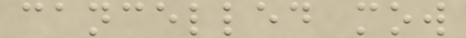cancelled mow
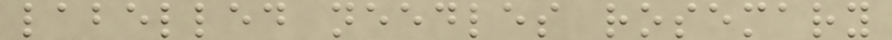labelled needles rosemary
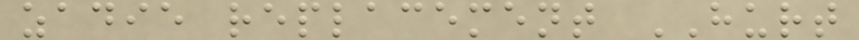zadie replacement HURT
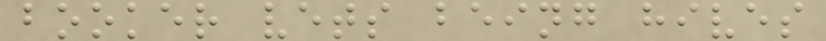booker vets being hives
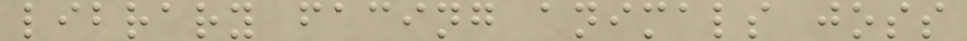library facing animals joss
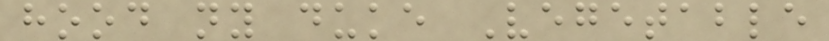hood ny duke Vegetable
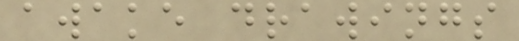awake drawings
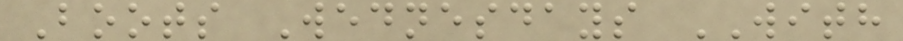Boots Wednesdays WITH
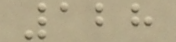128
